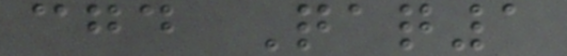cgd Qaq1
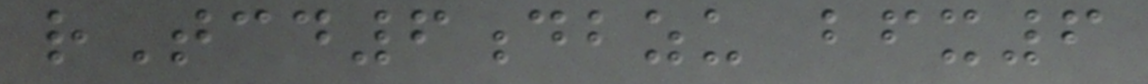rTcd6dbzu bfx6
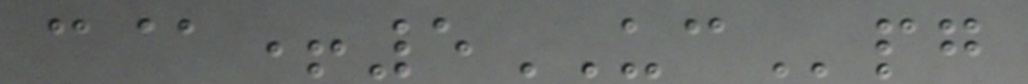c@+5UCpg
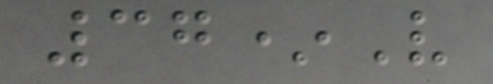37*V
